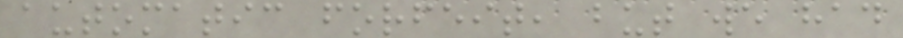automatic forfeit, but we had
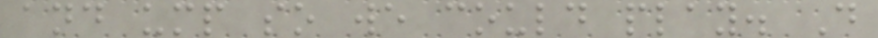and ump so we could play. D
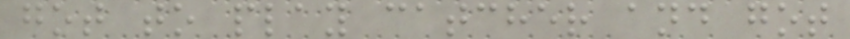got to play catcher and got
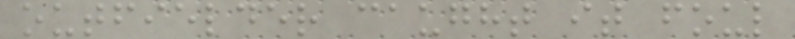outfielder caught it foul
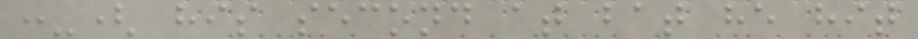:-( his second at bat he hit
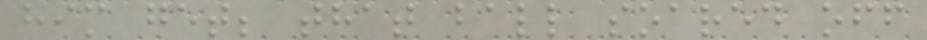him get; that ball soared off
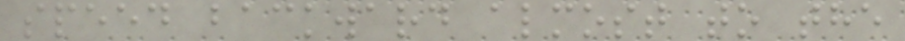speed backward almost to the
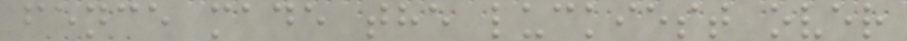fence made the luckiest over
